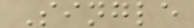Single
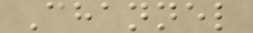Channel
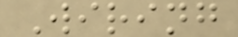Wiring
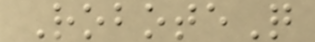RoboteQ
